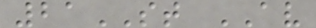21ST AV
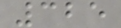325
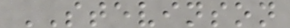STEVINSON
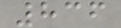836
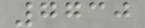7730
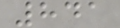841
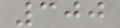300
